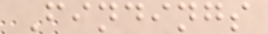Findings
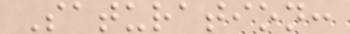Saturation:
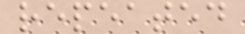repeated
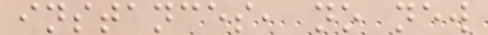instances, no new
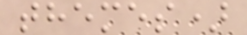themes)
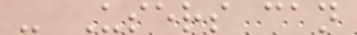- Users can
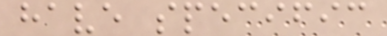have specific
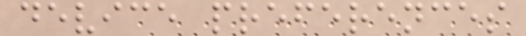device preferences
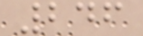246
